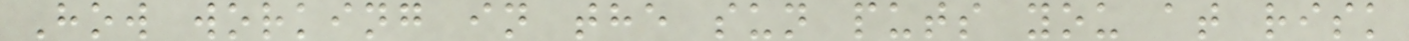How working in the sun puts you at risk
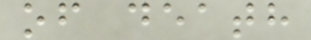of death
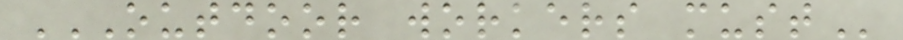OUTDOOR WORKERS MUST
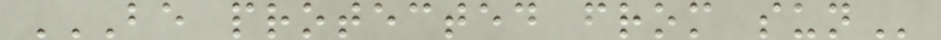BE PROTECTED FROM SUN
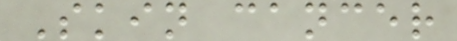Skin cancer
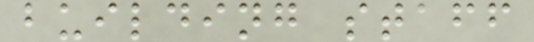building staff
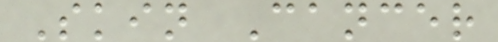Skin Cancer
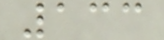133
